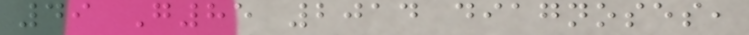49 G85 2014 diagnoses,
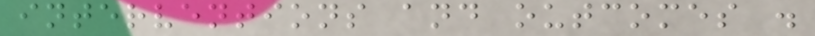interventions and outcomes .
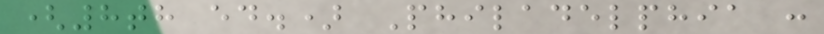(8th ed.) Philadelphia :
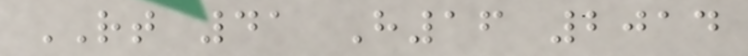RT 41 H16 2014
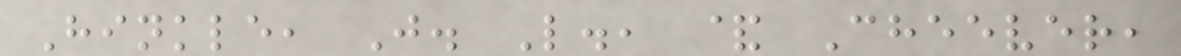Hinkle, J. L., & Cheever,
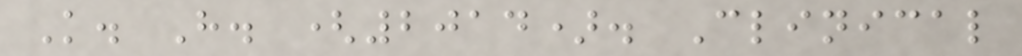K. H. (2014). Clinical
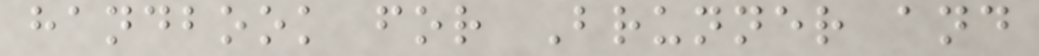handbook for Brunner and
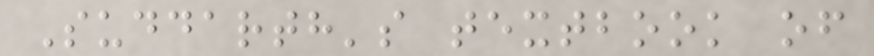Suddarth's textbook of
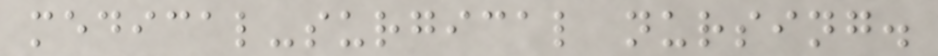medical-surgical nursing.
